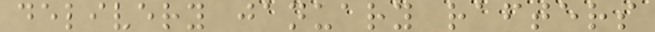delivery january rafters
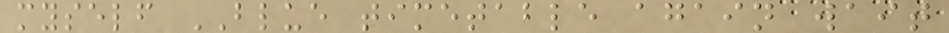myself BLUE timetable again wait
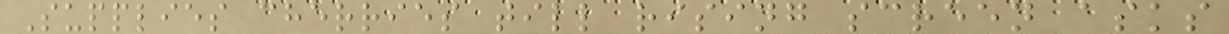Supplies cherries till rising screen asks
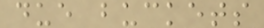due buckets
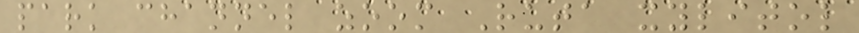park channel zoom Ruta xylitol
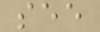see
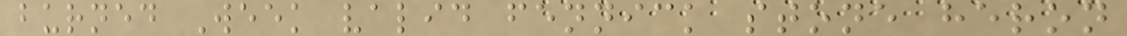burned Week valid fennick stone heron
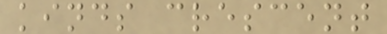kinds crescent
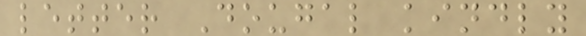letter Dougal kindly
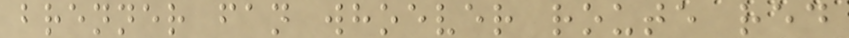brenner fan whoever route red
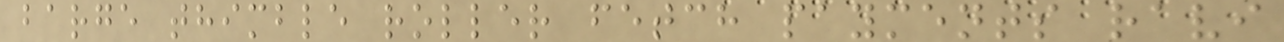barge thimble roller fetch payments ravi
